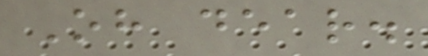Oh dear.
